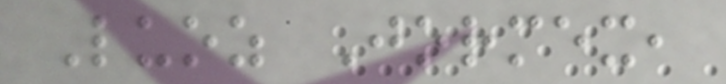Luoz Jormex,
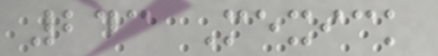243 Mexick
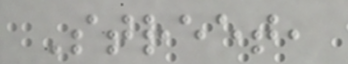Street,
